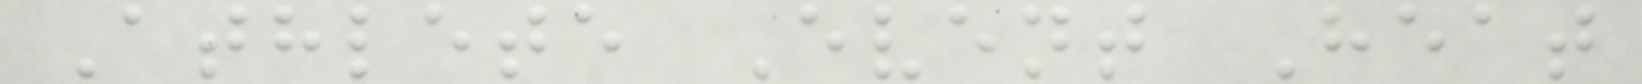Athlete Event Heat
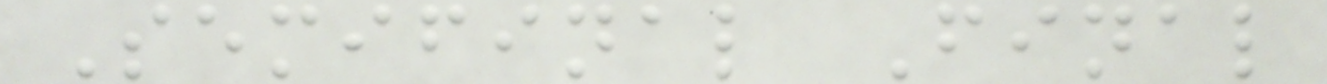Semifinal Final
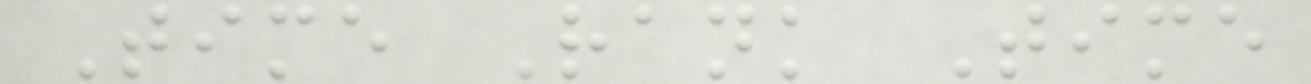Time Rank Time
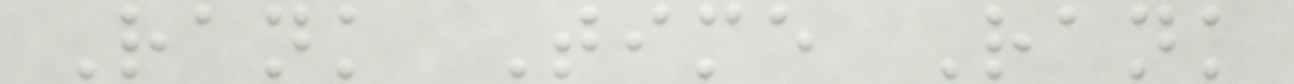Rank Time Rank
